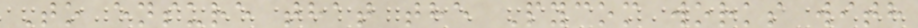To ensure that the Pycom works with
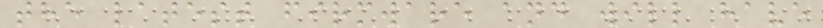the latest firmware and will have
